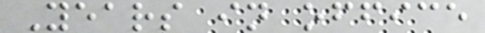Years in office
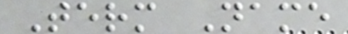Term Name
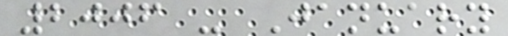2006 - January
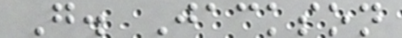G. Jackson
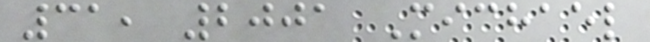31, 2001 Michael
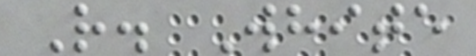R. White
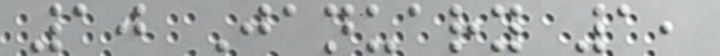10 January 1,
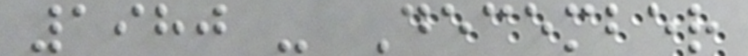1980 - December
